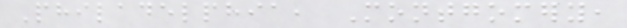Philadelphia, Montgomery,
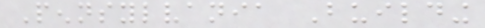Pennsylvania Building
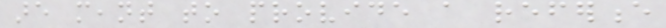are meant to provide a reference
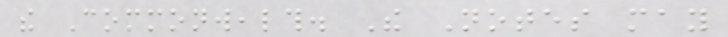the Commonwealth. The Notes may
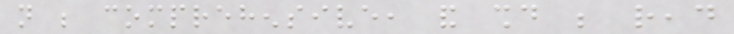not be comprehensive, and should be read
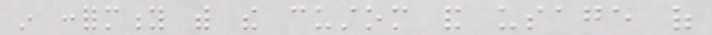in conformity with the custom and usage of
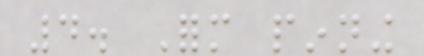4. Form pinning
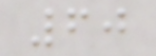60
